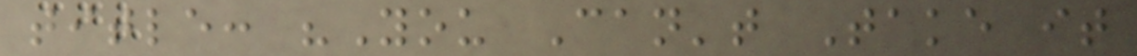title: "You Can't Take it
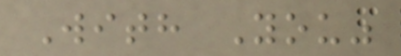With You"
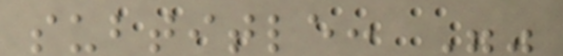subtitle: ""
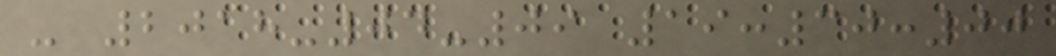- 2018-04-09 19:30:00
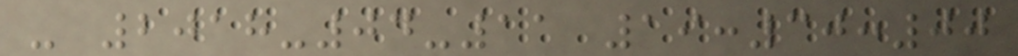- 2018-04-11 19:30:00
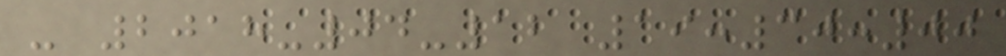- 2018-04-12 19:30:00
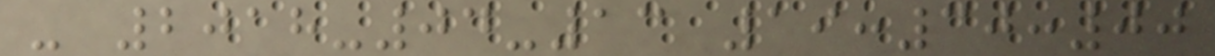- 2018-04-13 19:30:00
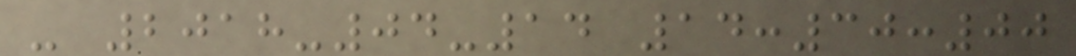- 2018-04-14 14:30:00
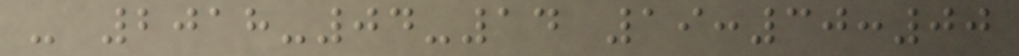- 2018-04-14 19:30:00
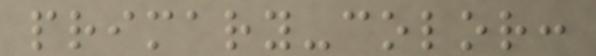primary-color:
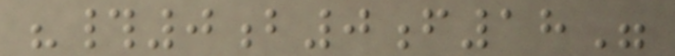"#0b0f18"
